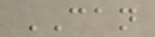CAN
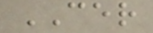CER
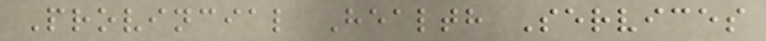Provincial Health Services
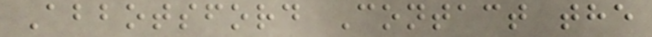Abbotsford Contact the
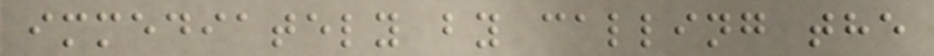immediately by calling the
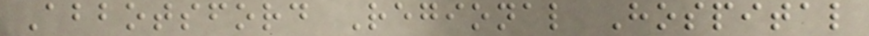Abbotsford Regional Hospital
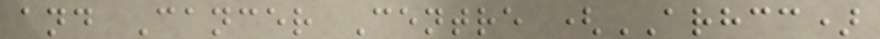and Cancer Centre (ARHCC)
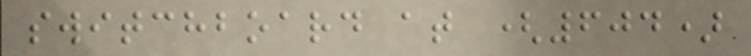switchboard at (604)
